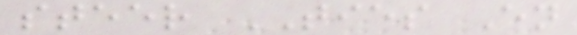steer TIES En
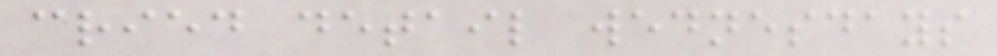cried detail wednesdays
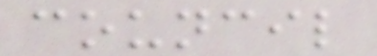council
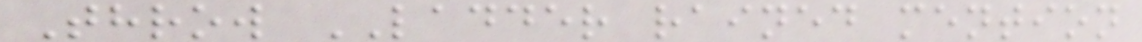Throw LADDER rained mention
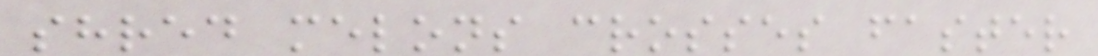shred melons crosses faster
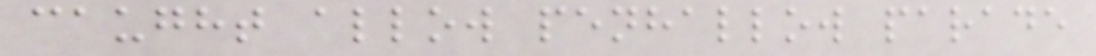caught allow penhallow parade
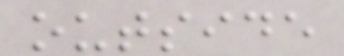outside
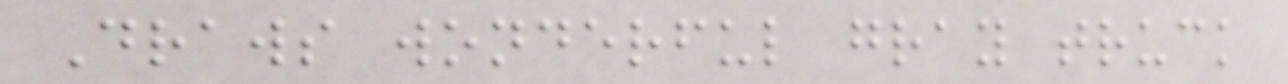Draws wonderful gray truck
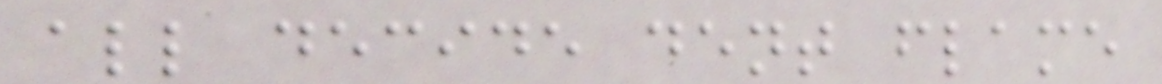all decide dent flame
